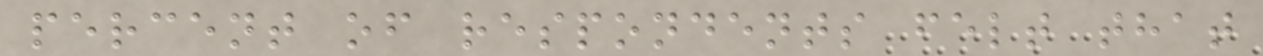percent of respondents felt that
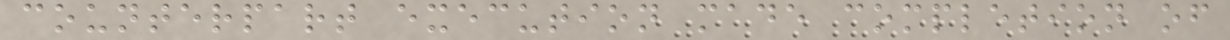counterpart execution made completion of
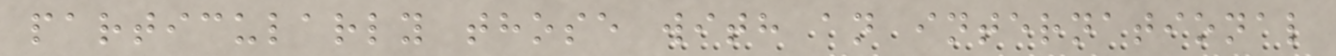particularly those with an international
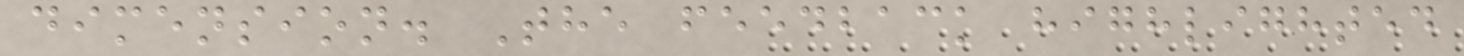dimension. The feedback highlighted
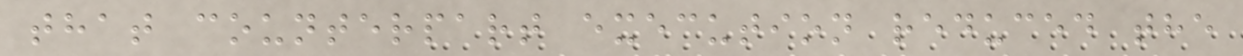that counterpart execution reduced the
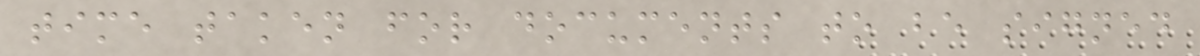time taken for documents to be signed
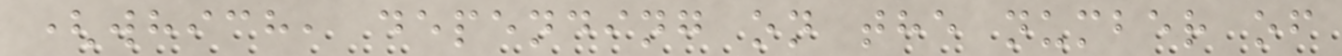(which, depending on the number of
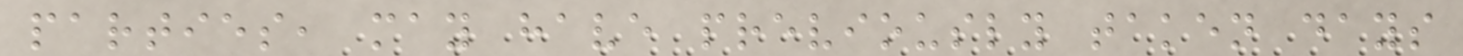parties, may have previously taken days
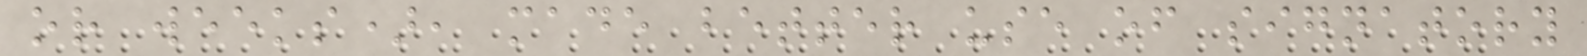or weeks), made better use of signatory
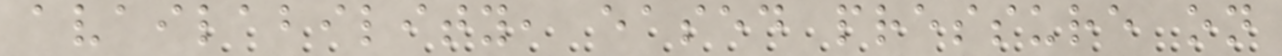availability, eased pressure on
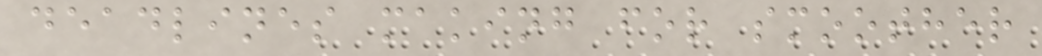deadlines making for smoother
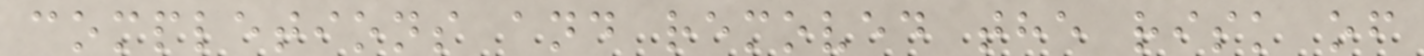completions and removed the risk of
